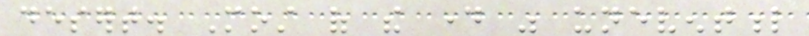desert. Most of the day was uneventful
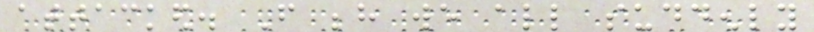attacked. From behind we all suddenly
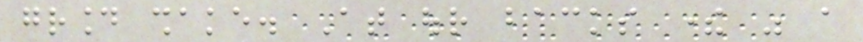ground shake. At our backs there was a
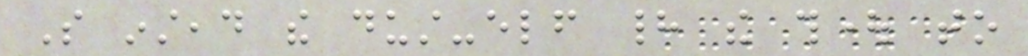So instead the dust-elf had the thought to
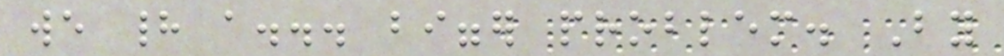we had a... bigger problem. By
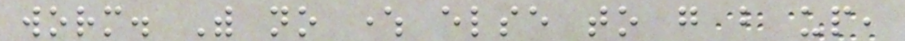worm. With no where else to go but up,
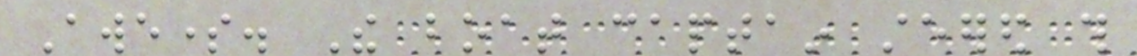Awesome. The boat captain steered this
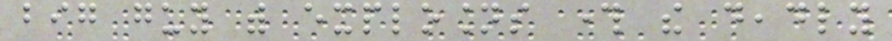big guy with explosions through the deadly
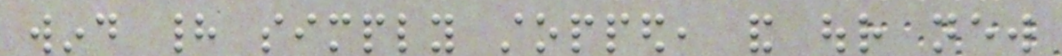wind had simply stopped, and our new
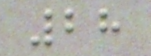28
